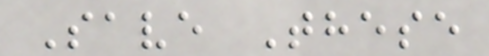Save These
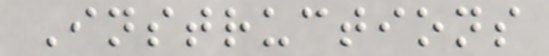Instructions
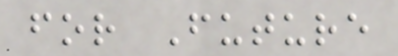for Future
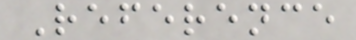Reference
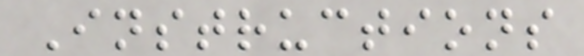Instructions
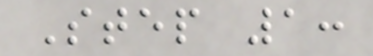Step 1:
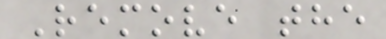Remove the
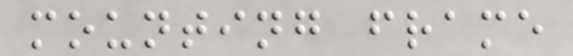mounting frame
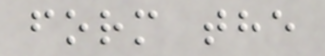form the
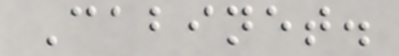Cabinet.
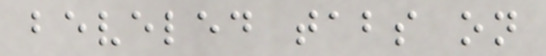beveled tabs on
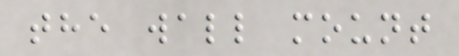the wall mount
